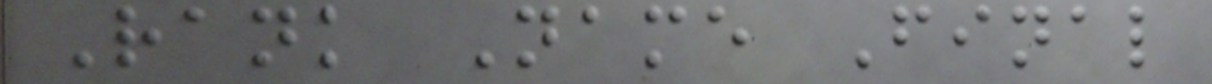Rank Name Final
